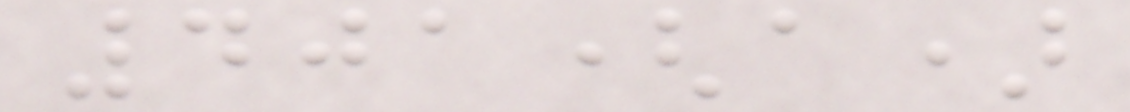401(a)
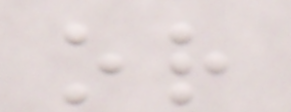or
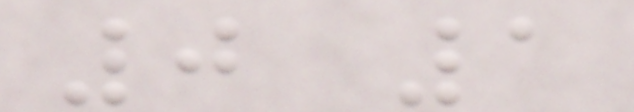0 1
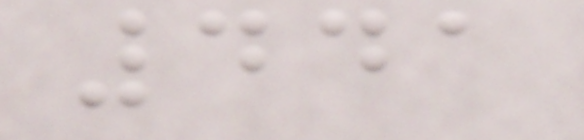441
